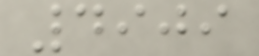4909
